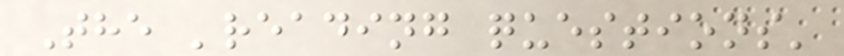The 'reading questions'
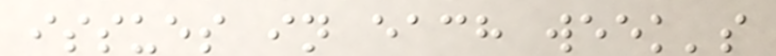issues in each week's
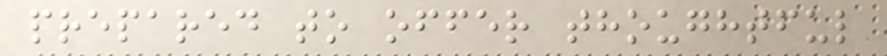prepared to offer thoughtful
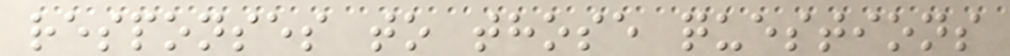responses to those questions
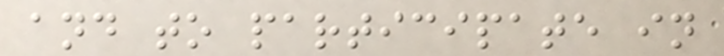and to participate in
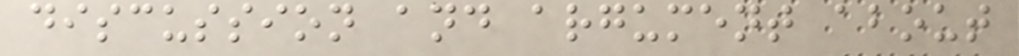discussion and argument about
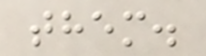them.
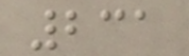231
